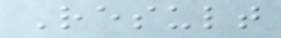Result
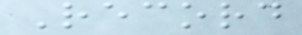Record
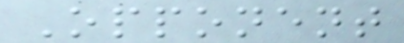Opponent
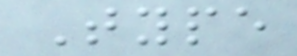Type
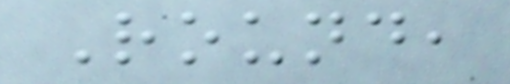Round,
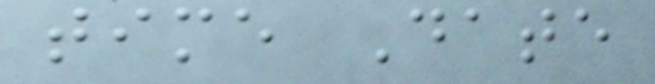time Date
